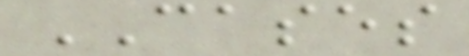CASES
